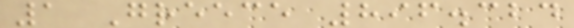1 Greece 896.324
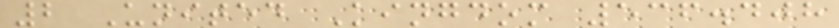2 United Kingdom 536.408
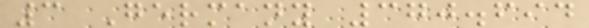3 Germany 370.694
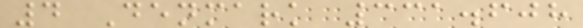4 Denmark 331.608
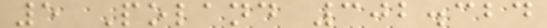5 Poland 302.324
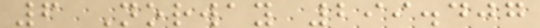6 Norway 299.407
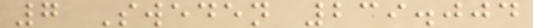7 Sweden 239.004
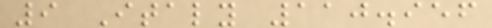9 Italy 110.956
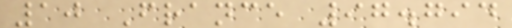10 France 97.794
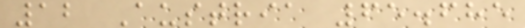12 Austria 65.685
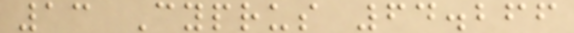13 Cyprus 64.266
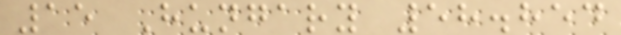15 Hungary 58.854
